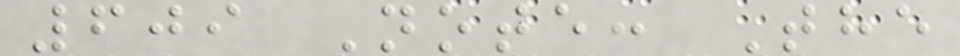609 Note: The
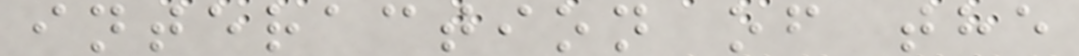interaction of the
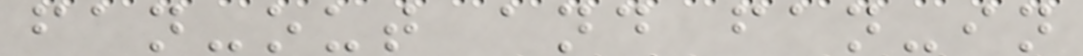fan-out and fan-in
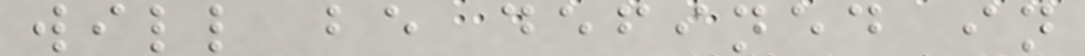will be defined in
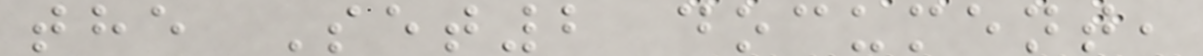the Set2 document,
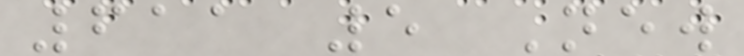611 5 New
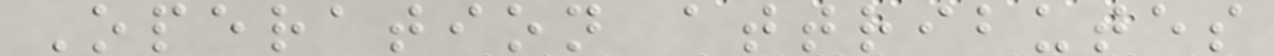Operation attributes
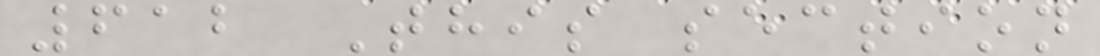612 This section
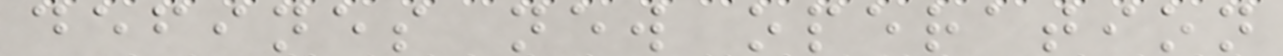defines new operation
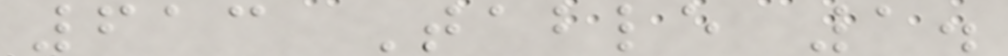613 Table 1.
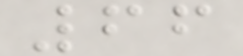66
